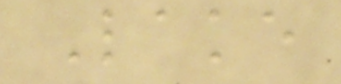Lake
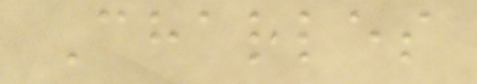Charles
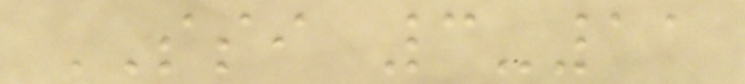SSI 3-11
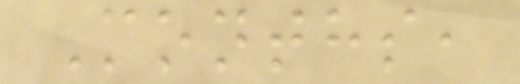Months,
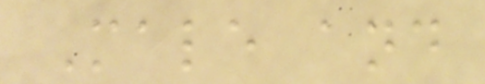Male and
